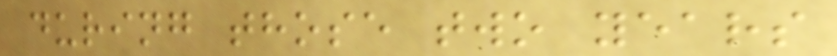during those two years
